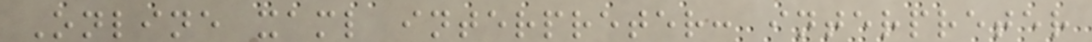Online xaml interpreter: interpreter
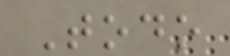Todo
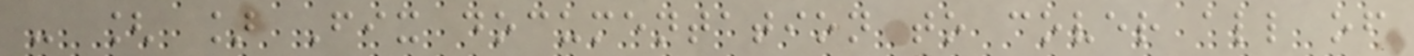- [ ] Fix documentation to cover all of
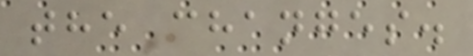the changes.
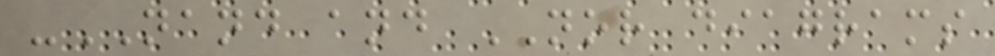-NAND and NOR diagrams
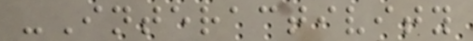-Interactivity
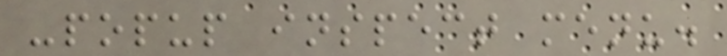-popup inspect menu.
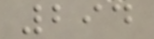294
